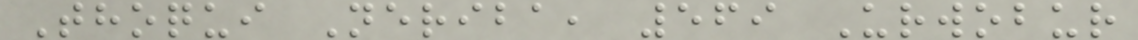Thoqui Neriba, 569 Urwobur
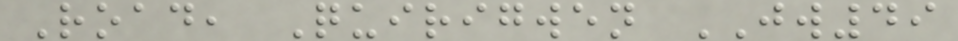Road, Quirigwen JW49
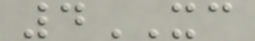4XC
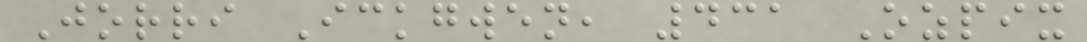Jorri Ickgwen, 431 Ozpix
